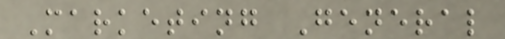Marketing General
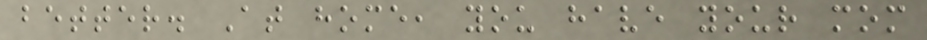better. At home, you have your mom
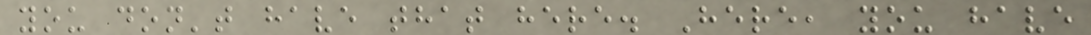you don't have that here. Here, you have
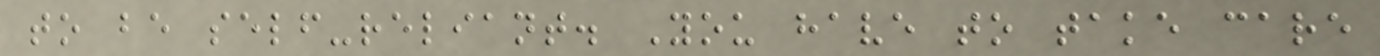to be self-reliant. You have to take care
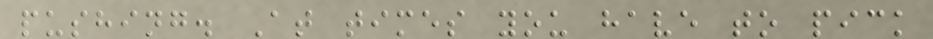pushing. At times you have to pick
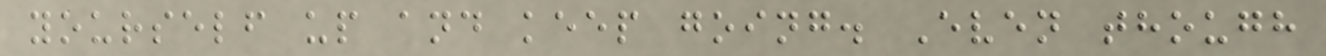yourself up and keep going. Even though
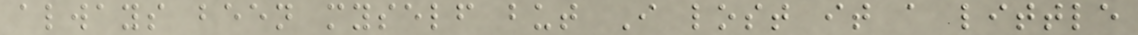always been myself but I lost it a little
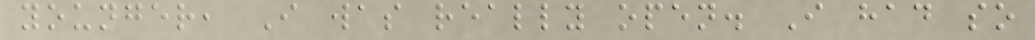younger, I was really open. I had so
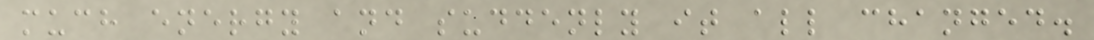much energy and suddenly it all changed.
